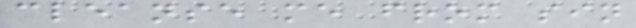cleanse me from sin
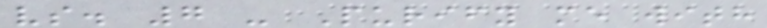vs. 7 - Purify me with
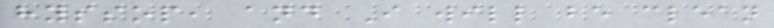hyssop, and I will be clean
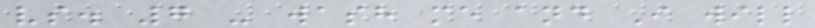vs. 7 - wash me and I will
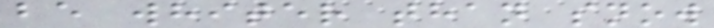be whiter than snow
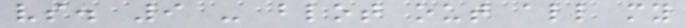vs. 9 - blot out all my
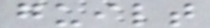guilt
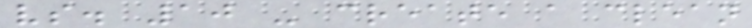vs. 10 - create a clean
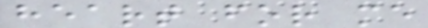heart for me
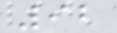92
